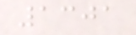1301
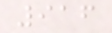916
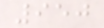950
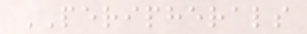PERIPHERALS
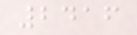2416
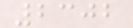2302
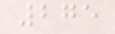275
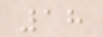18
